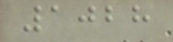1028
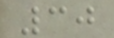30
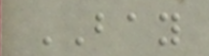BAY
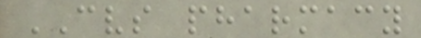CVS pharmacy
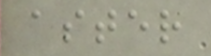aster
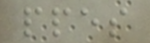ppes
